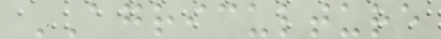AGRICULTURE
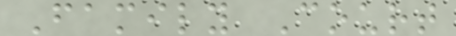Family Court
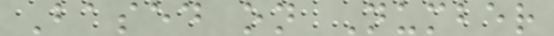Based on Number
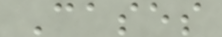Cases
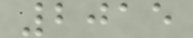2015
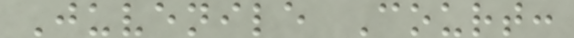Juvenile Court:
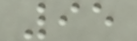95
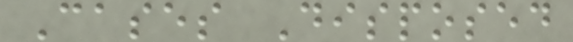Cases Disposed
